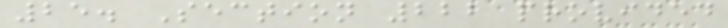25. Section 222 provided
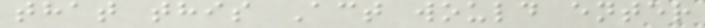that this Act would enter
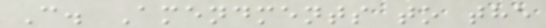C. Amendments to the
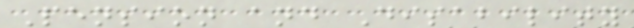Pension and Disability
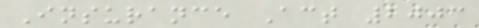Insurance Act 2003
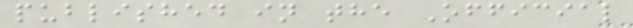published in the Official
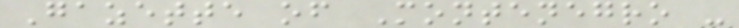Gazette of Montenegro -
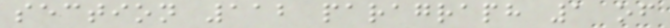section 112 paragraph 1 of
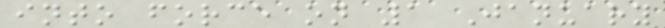into force on 1 January
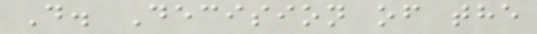D. Decision of the
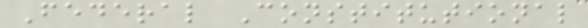Federal Constitutional
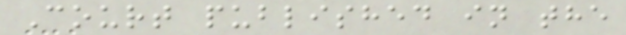Court published in the
